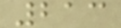213
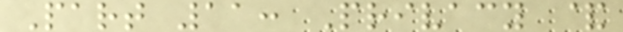Part 11: Privacy &
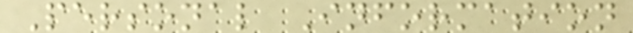Personal Information
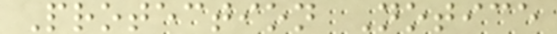Protection Notice
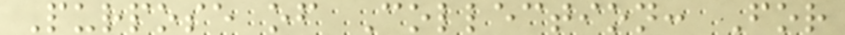Purpose of Collection: For
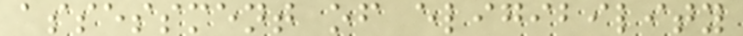assessment of eligibility
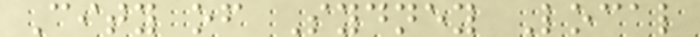City of Sydney Local
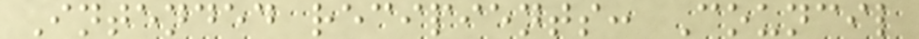Intended recipients: Council
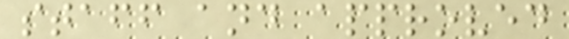staff and approved
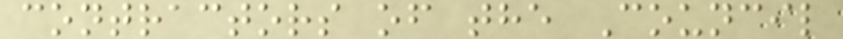contractors of the Council
